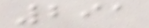291
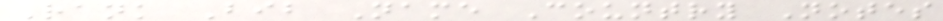Rank Bib Name Country Notes
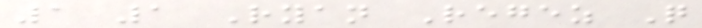1 1 Ryan Regez Q
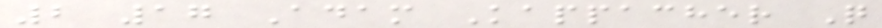2 17 Adam Kappacher Q
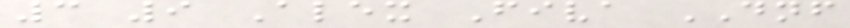3 9 Alex Fiva DNF
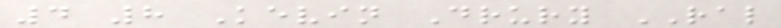4 8 Kevin Drury RAL
